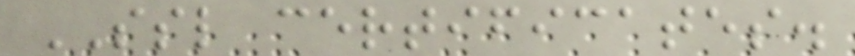SSL certificates.
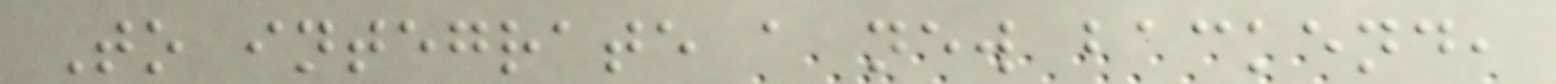To integrate a new backend,
